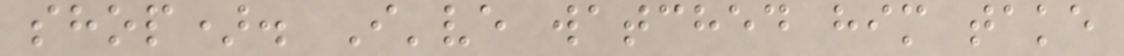shop). I've watched him take
